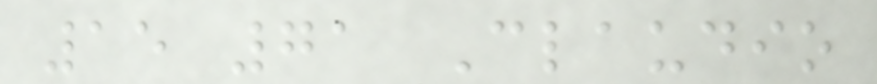15 71 Claudio
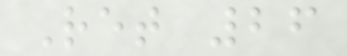Ret 26
